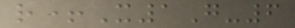r+X1G-6
